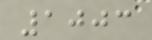1003
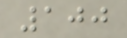100
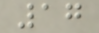17
